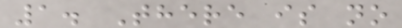1. There is no
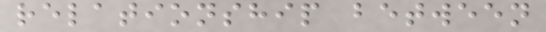relationship between
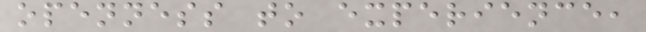openness to experience,
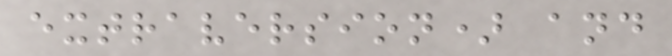extraversion) and
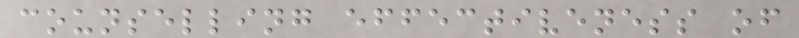counselling effectiveness of
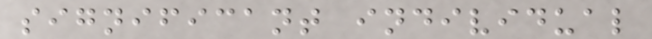significant individual
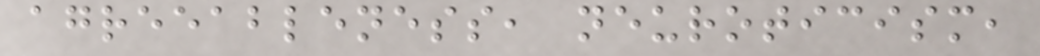agreeableness, neuroticism,
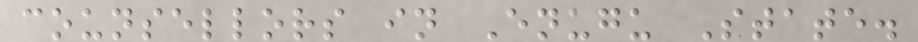counsellors in Enugu State.
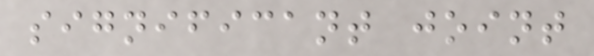significant joint
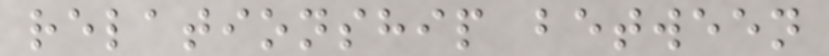relationship between
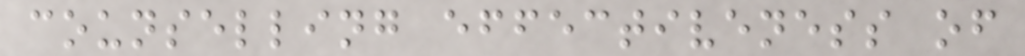counselling effectiveness of
